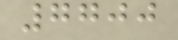7700
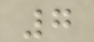7
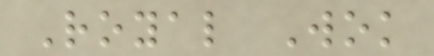Royal Wok
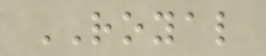ROYAL
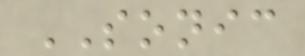SONIC
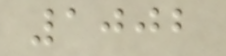1002
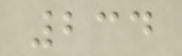234
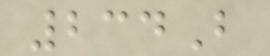234B
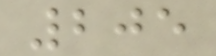205
